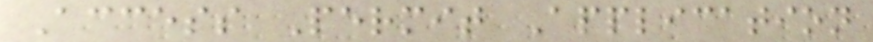Access Permit Application
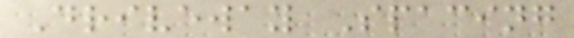Driveway Spacing
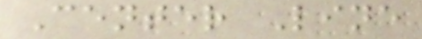Center Line
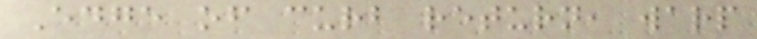Edge of curb return, warp
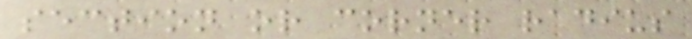section or corner radius
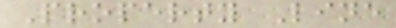Property Line
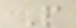P
